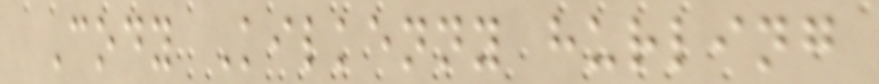Cody Kilkenny hurling
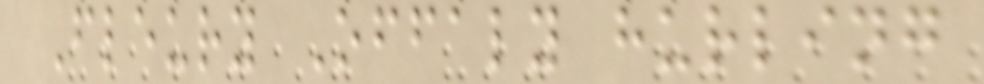Fleury Offaly hurling
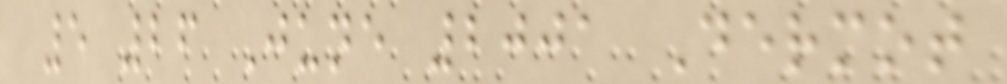5 26 June 2001 Dermot
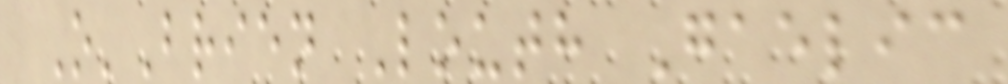O'Brien Louth Gaelic
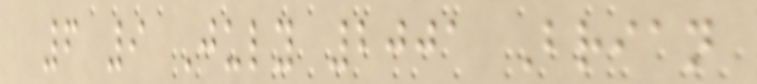6 9 July 2001 Brian
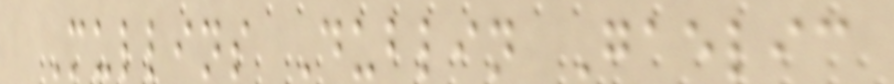Mullins Dublin Gaelic
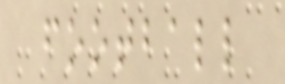football
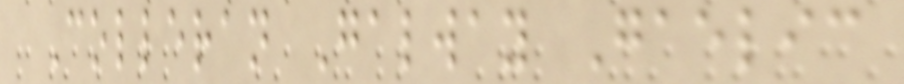Colleran Galway Gaelic
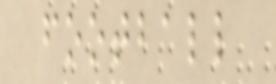football
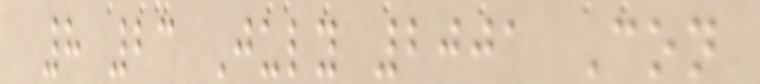8 23 July 2001 Con
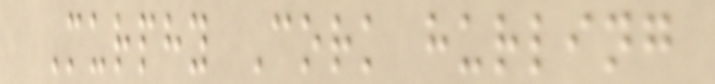Murphy Cork hurling
